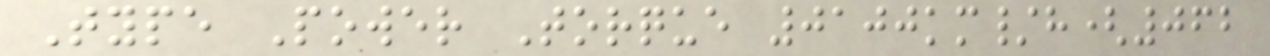Type Power Torque 0100km/h(062
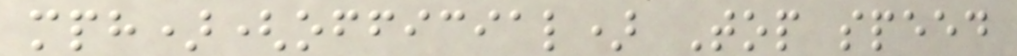mph)(official) Top speed
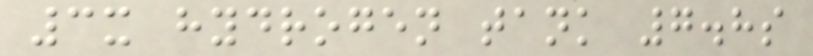3x hydrogen tank 7.8s
